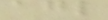agl
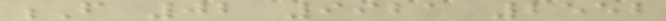F 02 9921 2552
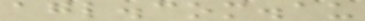agl.com.au
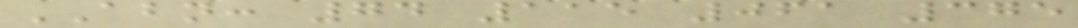ABN: 74 115 061 375
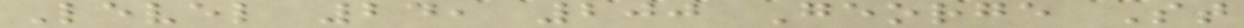Level 24, 200 George St
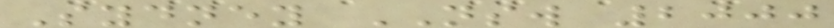Sydney NSW 2000
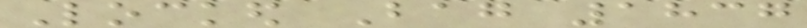Locked Bag 1837
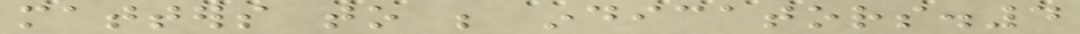matters to be indicators.4
